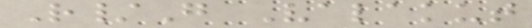R/G Valakut
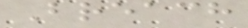Breach
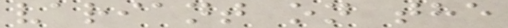variant on the
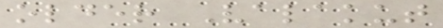older Valakut
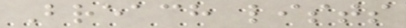Breach lists
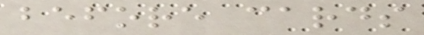before cards
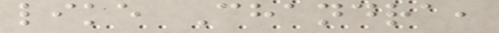like Chandra,
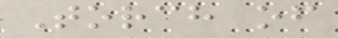Torch of
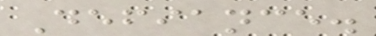Defiance.
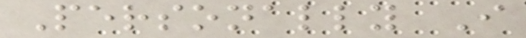Personally I
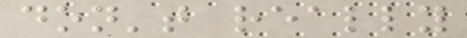don't really
